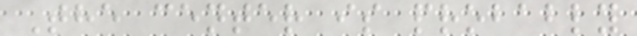The center is probably
